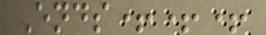Ends+++
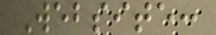Website:
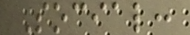Social:
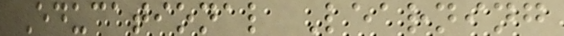Educational Learning
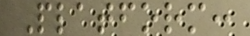Platform:
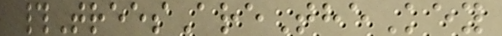#TreesAreTheKey
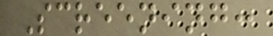Screening:
